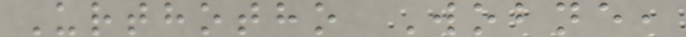Urthotho Wobne,
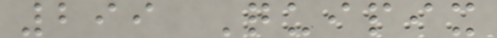299 Quipix
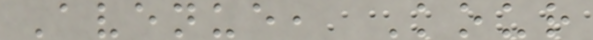Avenue, Kour
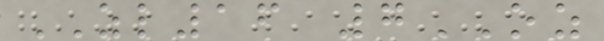ZL16 7OZ
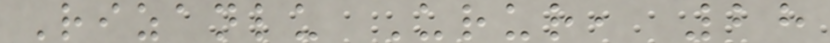Rizanlu Urur, 28
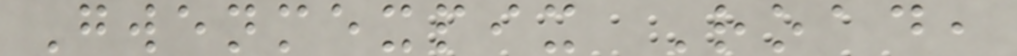Gwenmexpix Road,
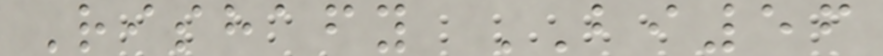Rishafy BI56
